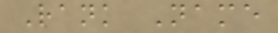Rank Name
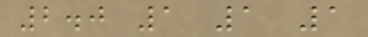2.0 1 1 1
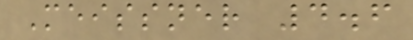Meissner 4.6
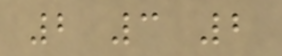2 3 2
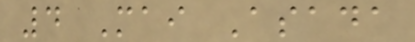4 Mai Asada
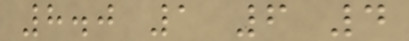8.0 1 6 4
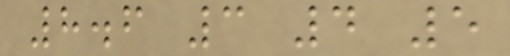8.6 3 4 5
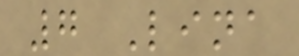7 Lina
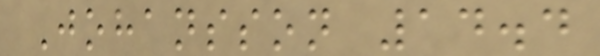Johansson 14.4
